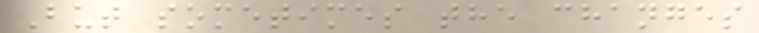But sometimes the changes
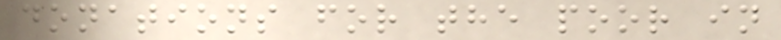donations for the poor in
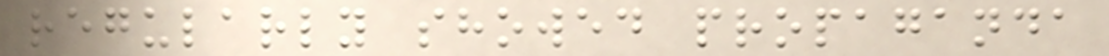regularly showed propaganda
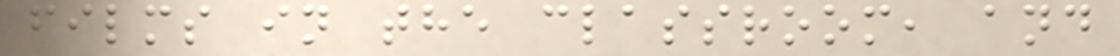films in the classroom, and
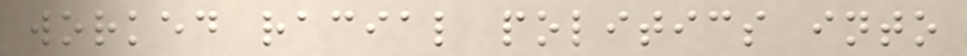worked racial politics into
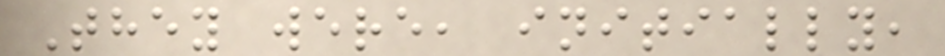They were, initially,
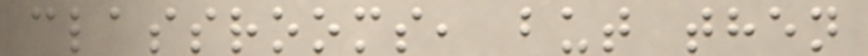classrooms, but then
